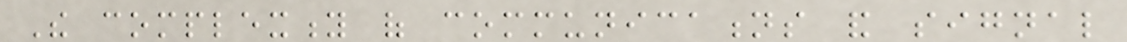The complexity of communications and signal
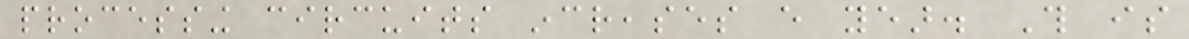processing circuits increases every year. This is
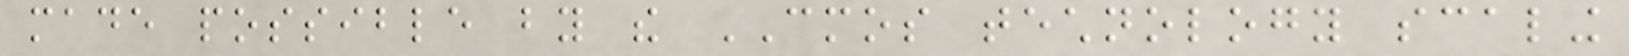made possible by the CMOS technology scaling
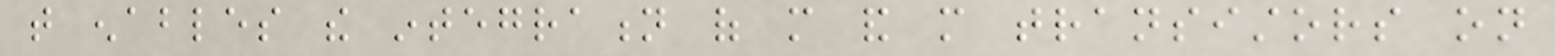that enables the integration of more and more transistors on
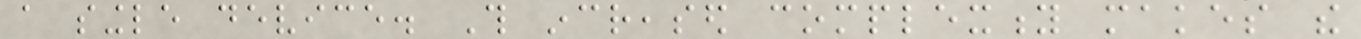a single device. This increased complexity makes the
